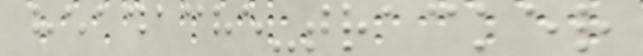headache-tracker
